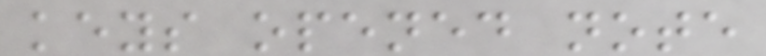keys opened note
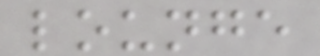lounge
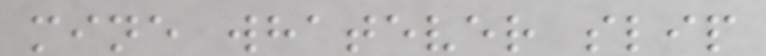mine whatever slip
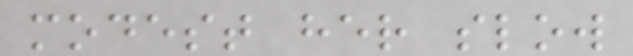modest her slow
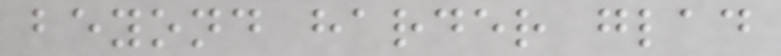beyond harder glad
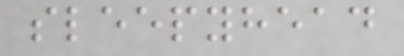sleepyhead
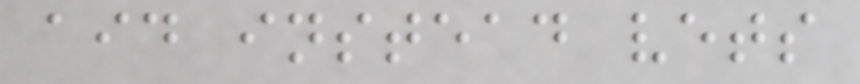aid instead vets
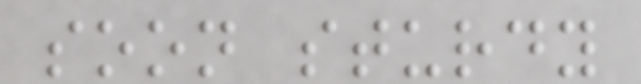soon sturdy
